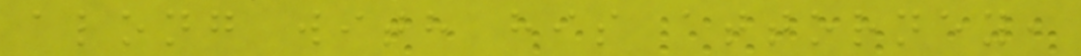along with his attorney,
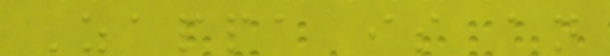Zappa is an
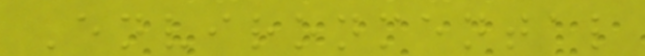Environmental
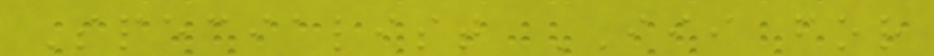Specialist III for
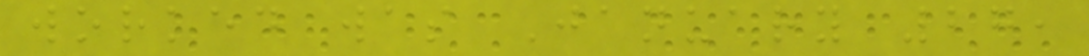worked was January 27,
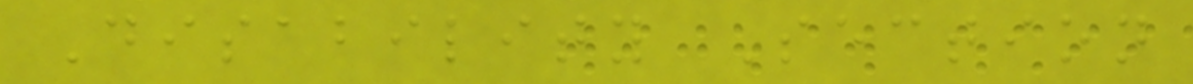Disability Section
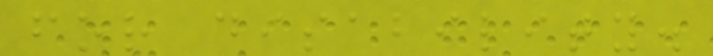for disability.
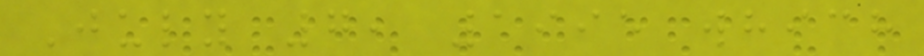July 7, 1995 which
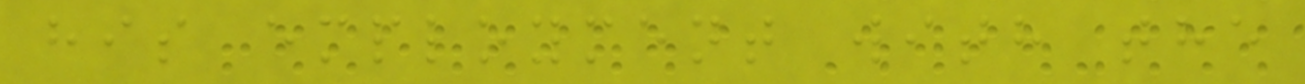his employment with the
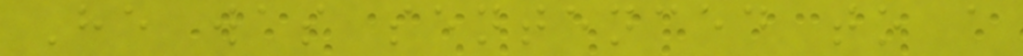He was sentenced to a
